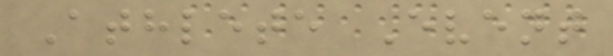Athlete Event
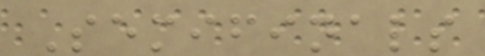Semifinals
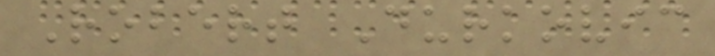Robert Durkovic
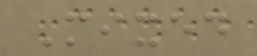Mixed
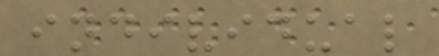individual
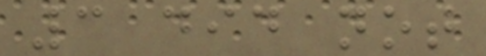3 did not
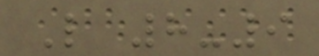L 8-9
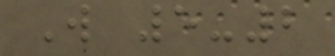W 5-2
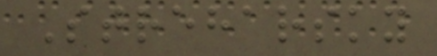Streharsky
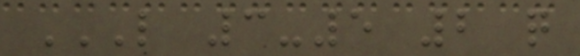L 3-5 2 Q
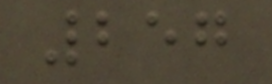257
